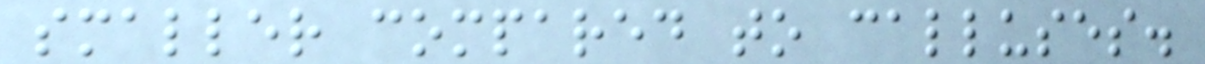smaller compared to calluses.
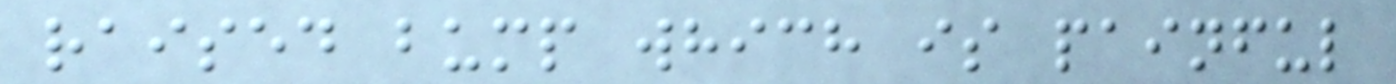raised bump which is painful
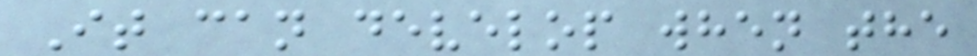It can develop when the
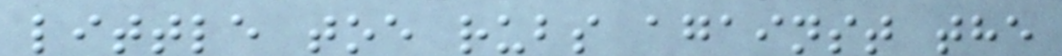little toe rubs against the
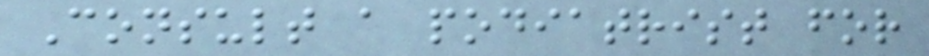Consult a podiatrist for
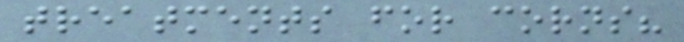treatments for corns?
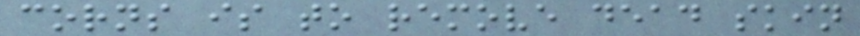corns is to remove dead skin
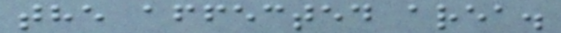the affected area.
